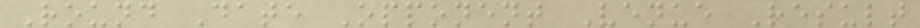Round Date Opponent Venue Result
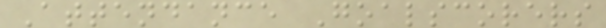Attendance Goalscorers
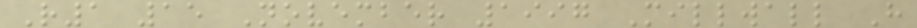R1 15 November 1997 Millwall H
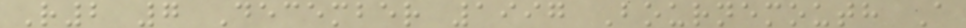R2 7 December 1997 Bournemouth A
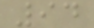94
